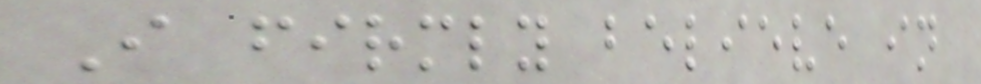I firmly believe in
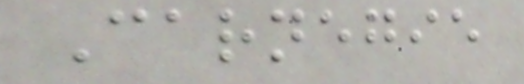Carnegie
